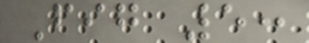Fig 5:
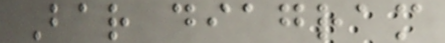Bar diagram
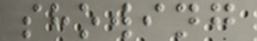showing
